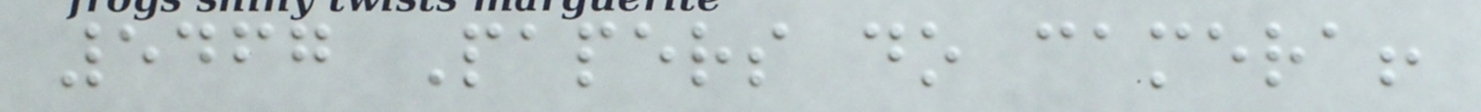5467 Papers do camera!
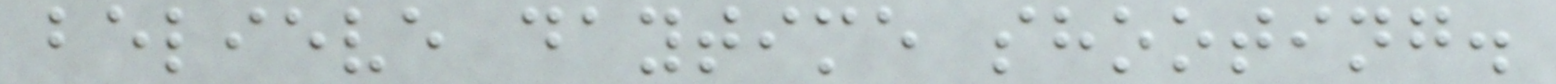believe daytime shooting.
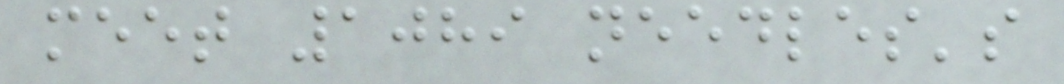meet 1089 needles's
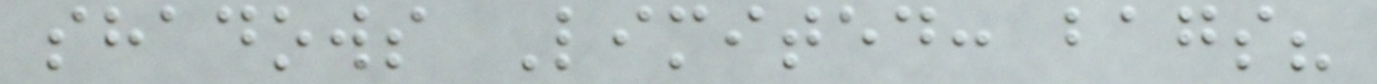shadows Limited: bags?
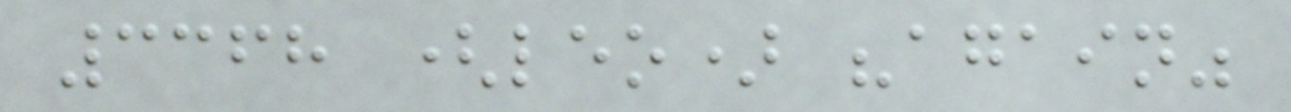3368 (leo) "again"
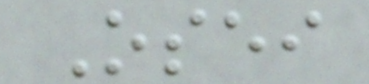Osei
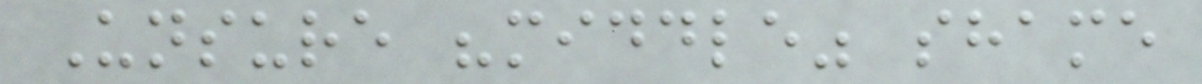Unsure "middle" shame
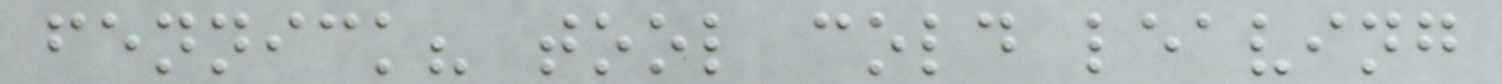fennick? tool cold leaving
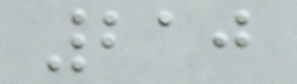210
